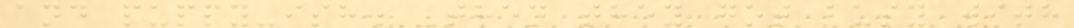and puppy-ish. Then they got busy with
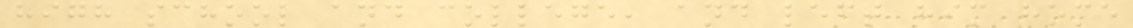high school and college, and left him home
